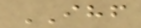IHF
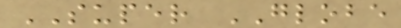SUPER GLOBE
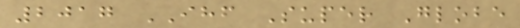2017 IHF Super Globe
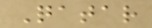Qatar
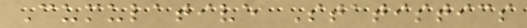Cumulative Statistics
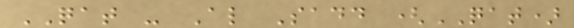QAT - Al Sadd (QAT)
